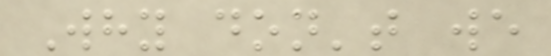Why don't we
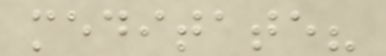meditate?
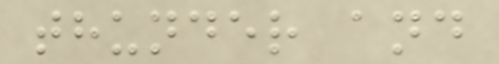thunder and
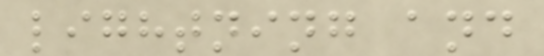lightning and
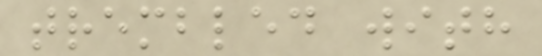trembled with
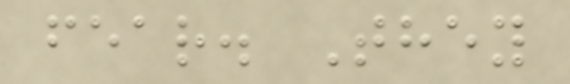fear. They
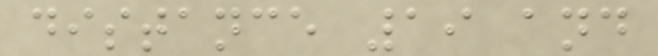distance 19 and
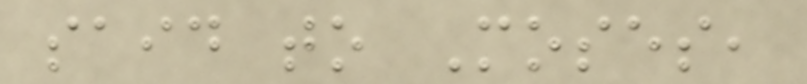said to Moses,
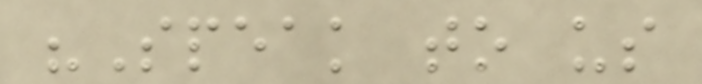"Speak to us
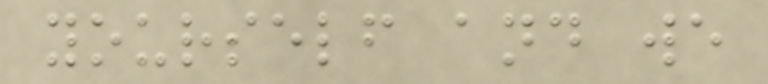yourself and we
